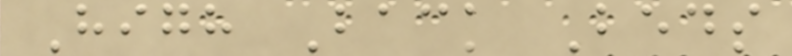High Back Beds
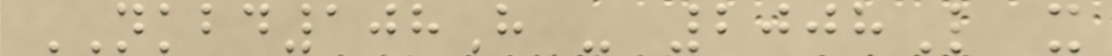NKBD108H - 2008L x
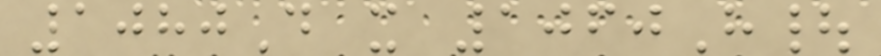1080D x 1060H|
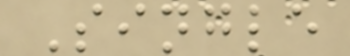Single
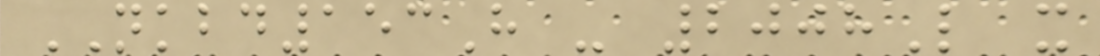NKBD153H - 2008L x
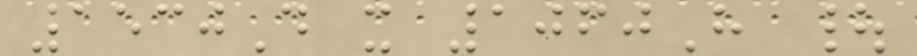1530D x 1060H |
